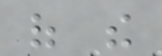of the
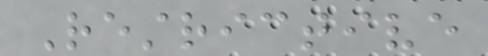Restrictive
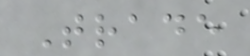Trade
